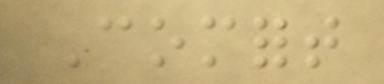Comfort
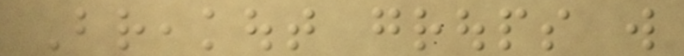Breakout groups will
